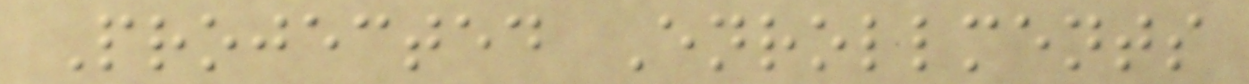Projected Enrollments
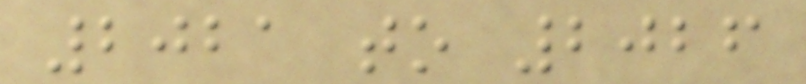2021 to 2026
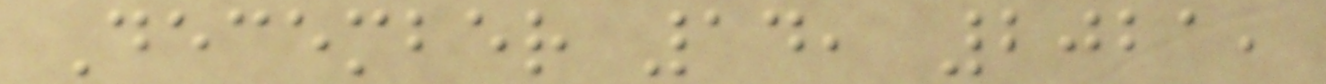December 14, 2021,
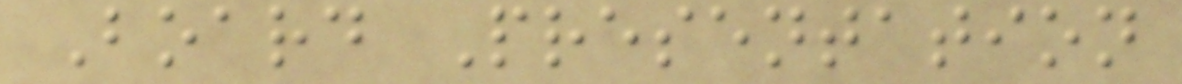Board Presentation
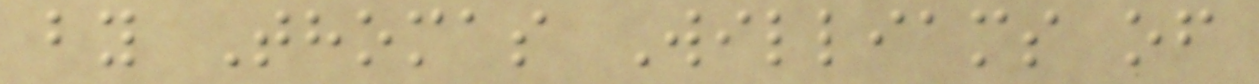by Thomas Williams of
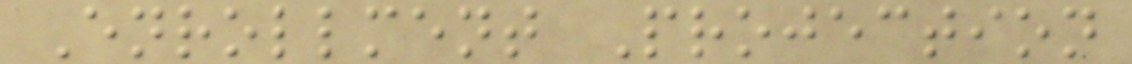Enrollment Projection
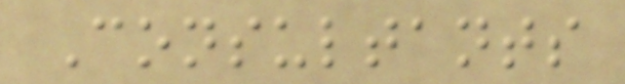Consultants
